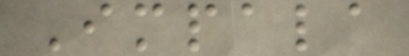Impala
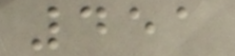451
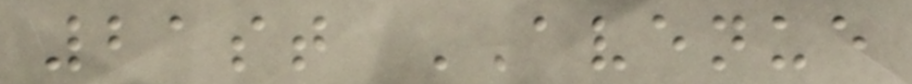21st AVENUE
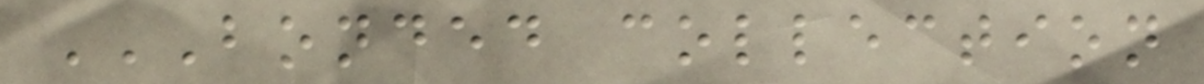BONDED COLLECTION
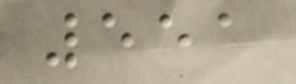551
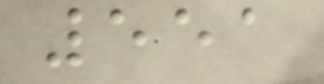551
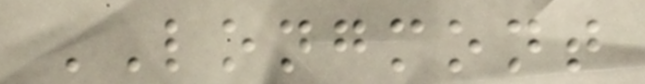LONGMONT
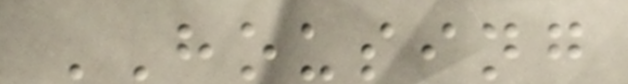HOUSING
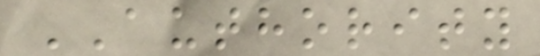AUTHORITY
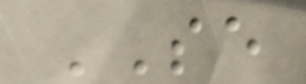SE
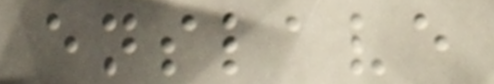enslave
